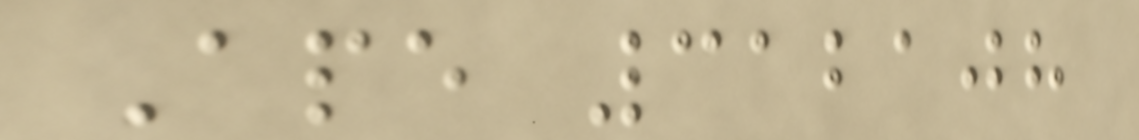Ape 312108
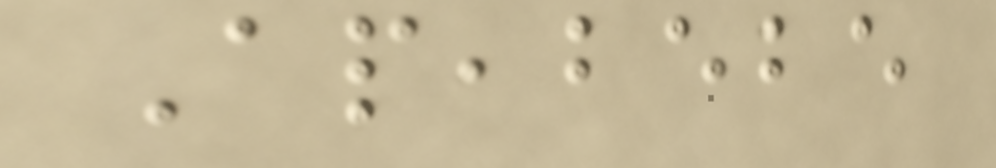Apeabebe
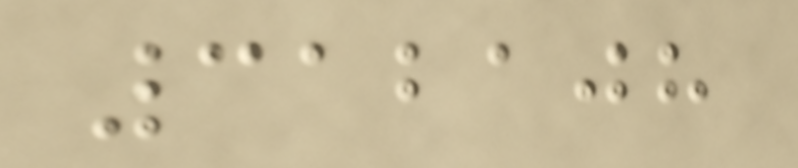312108
